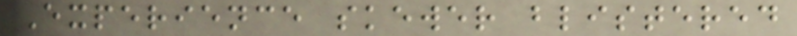Experience skewer blistered
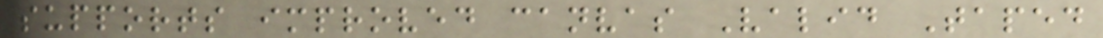supports improved canvas Valid Taped
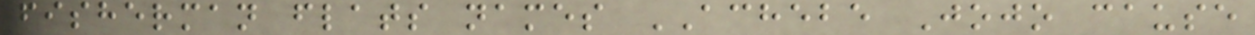fisherman flats names ACHEBE Jojo cause
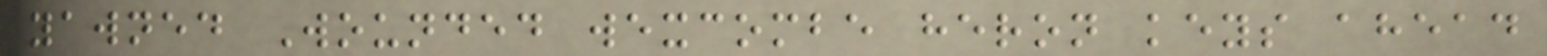yawned Wounded wexcombe heron keys ahead
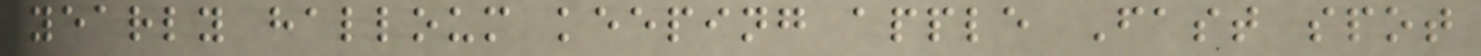yearly halloum keeping apple Fast spot
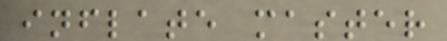inflate master
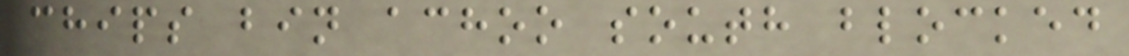chips bin achoo south blocked
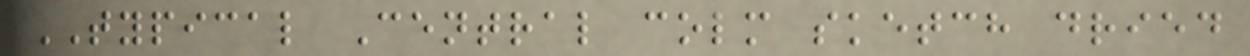TYPICAL Central colm sketch dried
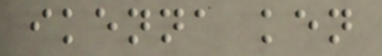ikenna ken
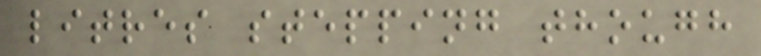litres stepping though
